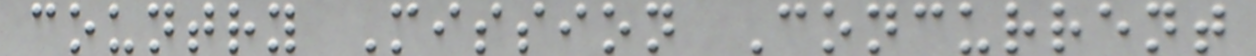country Mission Concurrent
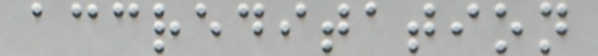accreditation
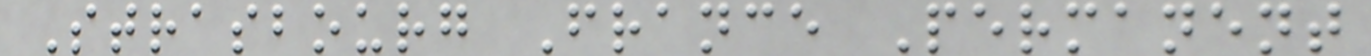Strasbourg France Permanent
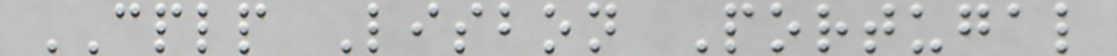CPLP Lisbon Portugal
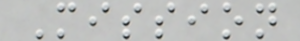Mission
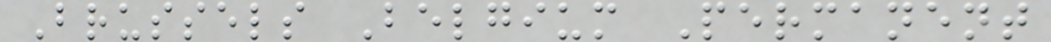Brussels Belgium Permanent
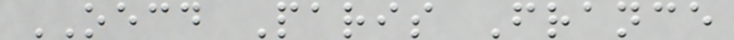OECD Paris France
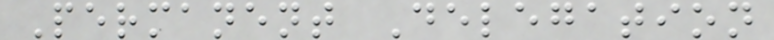Permanent Delegation
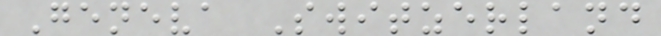Geneva Switzerland
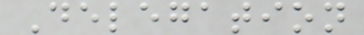Delegation
